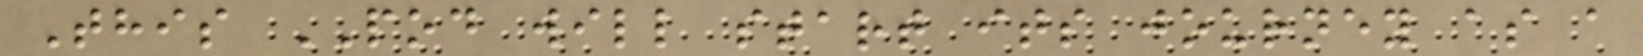This POD will start its journey as a
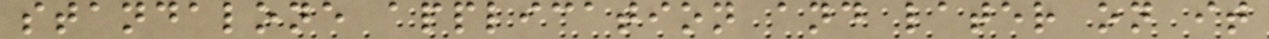standalone application and later on it
